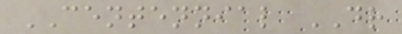CENTENNIAL DR
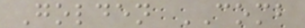Golden COMB
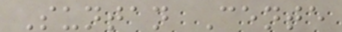Suntan Cente
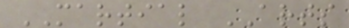MARTIAL ARTS
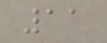11
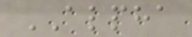ALPHA
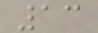13
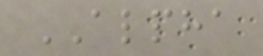ALPHA
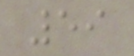59
